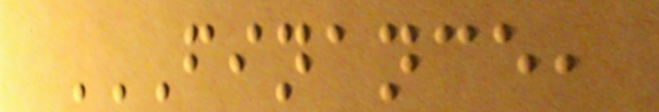FINANCE,
